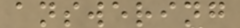answering
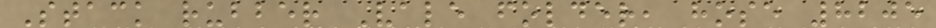Stack rubber Vale folder, hose 8205
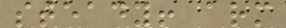steady! arm
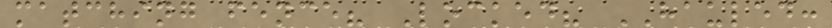matching fence? Locked? HAULED:
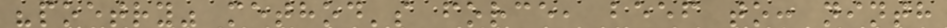"poetry" method's force, beef to: ninth
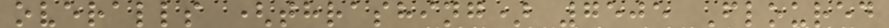overalls (thrashing) 7505 Floured
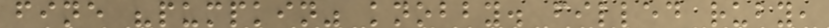fine "pumpkin" knobby. filled ruby,
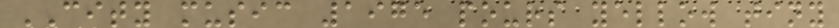CITY music 1975 pours yellow tiny
